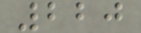220
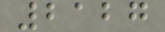2127
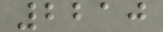2210
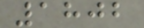1802
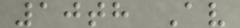10th Av
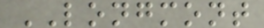LONGMONT
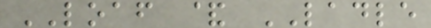LOAF & LADLE
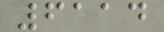6114
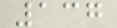137
